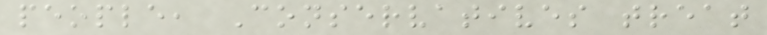people, Conservatives treat
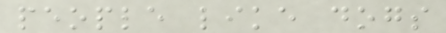people like dogs
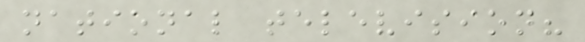national television?
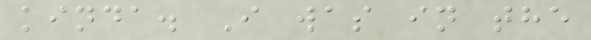kinda. I was in the
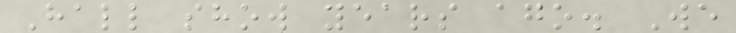Hall show years ago. We
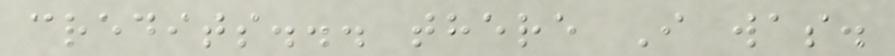credits... there I was.
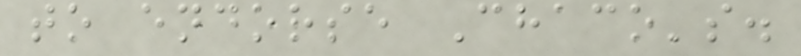to endorse Chaco's.
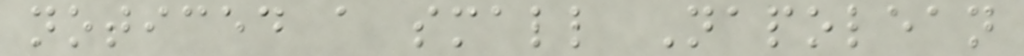noticed a small Napolean
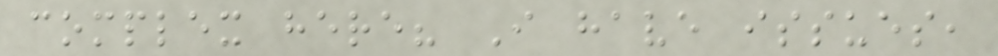complex here? I have issues,
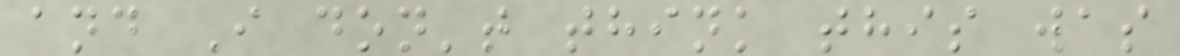and I don't think this was
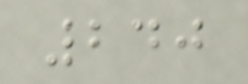240
